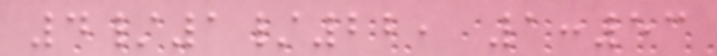4/1/22, 1:53
